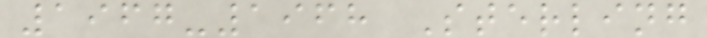1967-1968 Sterling
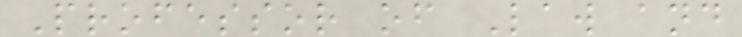Professor of Law and
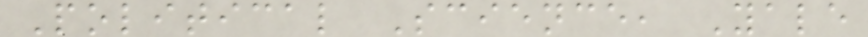Political Science, Yale
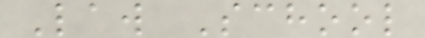Law School
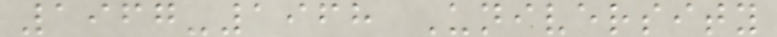1967-1968 University
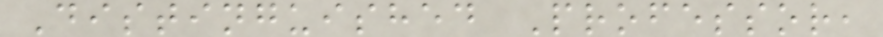Distinguished Professor,
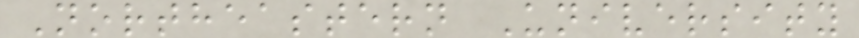Northeastern University
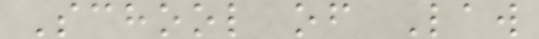School of Law
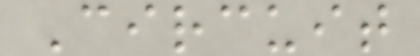Circuit
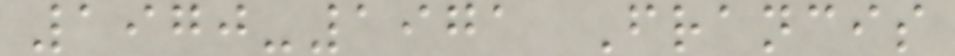1970-1971 Francis
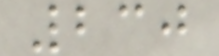230
